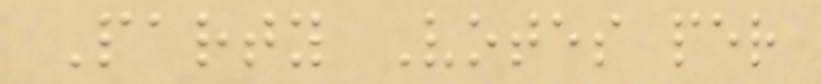Party Votes per
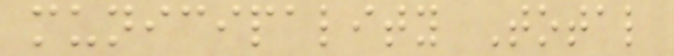municipality Total
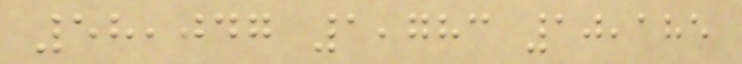58,047 1,783 10,185
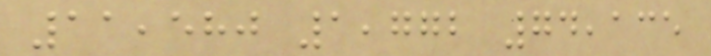11,580 1,772 74,135
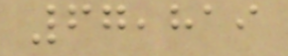67,819
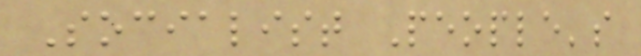Socialist People's
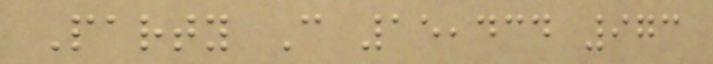Party C 15,434 973
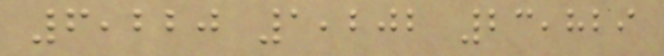6,220 1,202 23,829
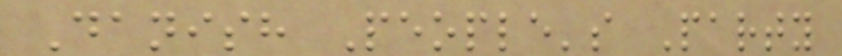Danish People's Party
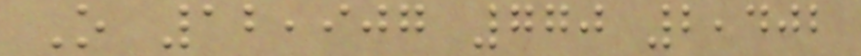O 12,907 770 2,402
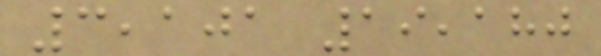3,101 19,180
